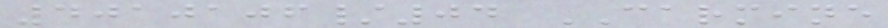4010106/04 CARMINE
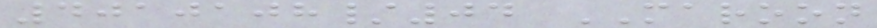4010108/04 MAROON
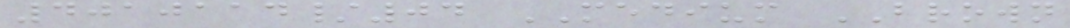4010114/04 MEDIUM BROWN
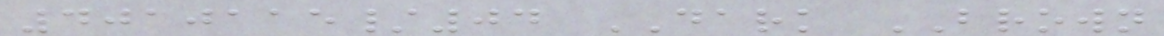4010115/04 DARK BROWN
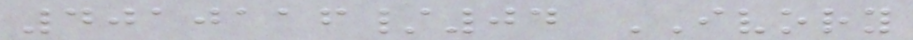4010116/04 IVORY
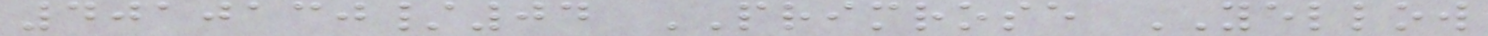4010130/04 PRIMROSE YELLOW
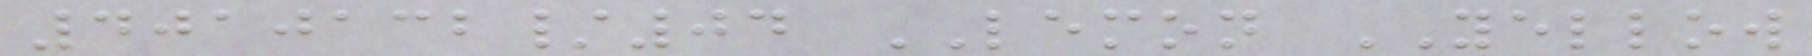4010132/04 LEMON YELLOW
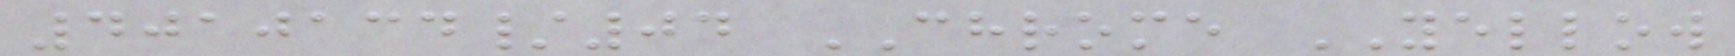4010134/04 CHROME YELLOW
